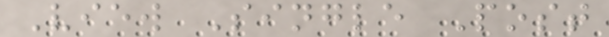View Single Post
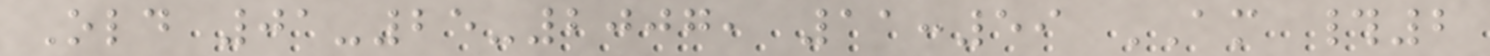Old 01-25-2007, 11:59 AM #2
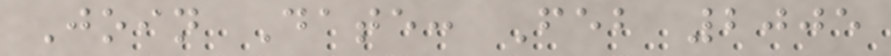Join Date: Feb 2005
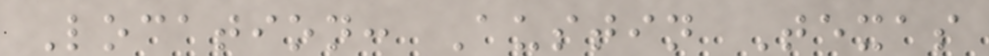Location: Austin Texas
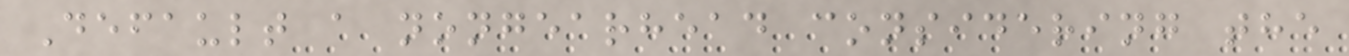Default a nongearhead considering the
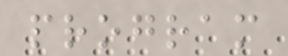program
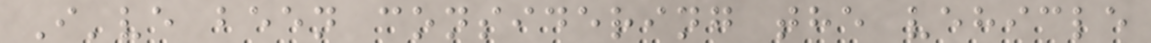I've been considering the vehicle
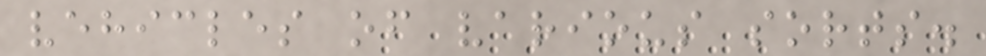vehicles of various sorts.
